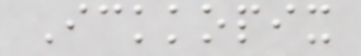Ickkopix
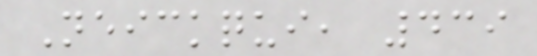Neickqui, 439
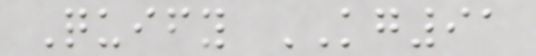Quify KG91
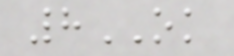8OK
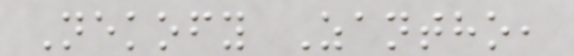Nekofy Zantho,
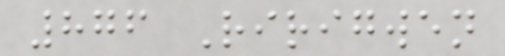876 Ririgwen
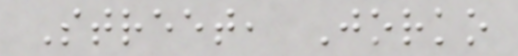Street, Jorko
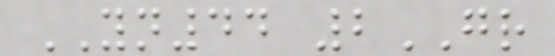YN44 2GR
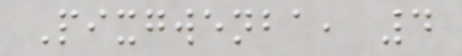Pixgwenba, 4
